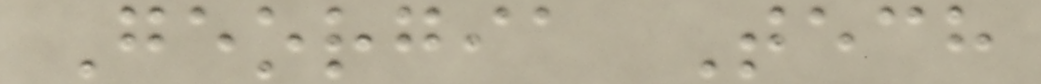Georgia Tech
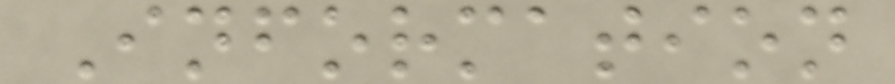Information
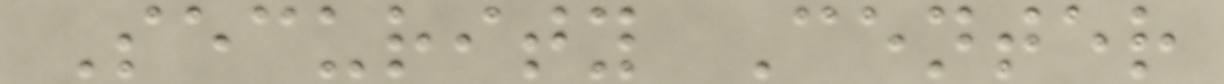Security Center
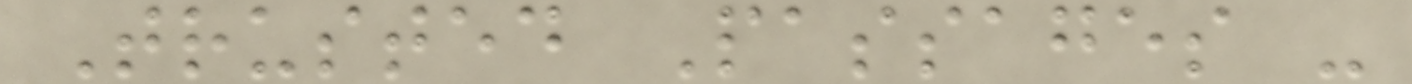Trusted Passages -
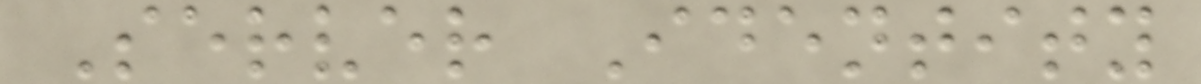Server Identity
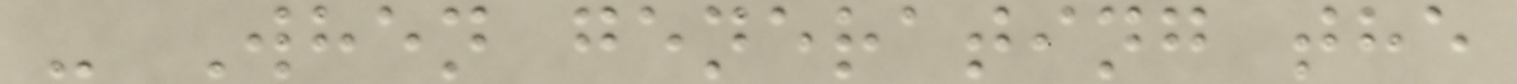- When generating the
